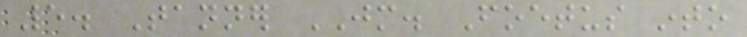5. Tanner JM. Foetus into
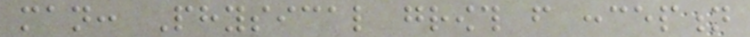man: Physical growth from conception
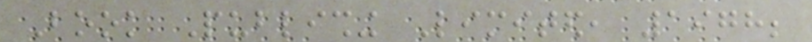Book Publishing Limited, 1978;
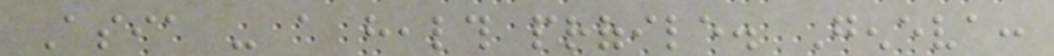Asia - a health profile. Geneva:
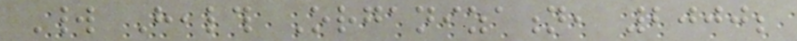World Health Organization, 2000;
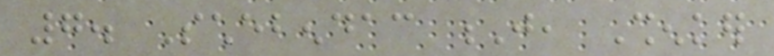7. Schebendac J, Shenker
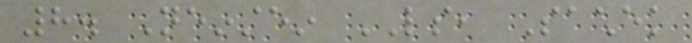8. Neinstein LS, Sachek
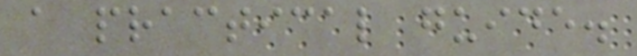a practical guide.
